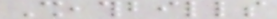Sheathbills
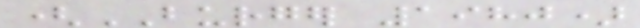(BURGER 1980)
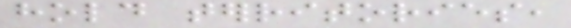hold territories,
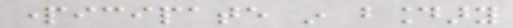participate in boundary
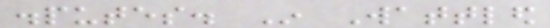disputes. In Wattled
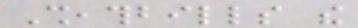Sheathbills the
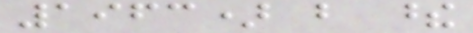1963) but these
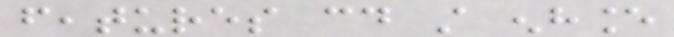features could still enhance
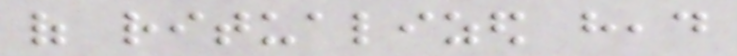of ritualized head
